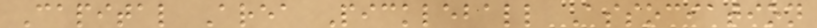Capital Area Pickleball Association
